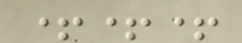+++
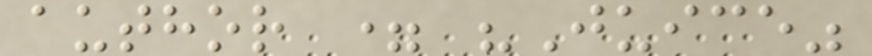author = "Juice"
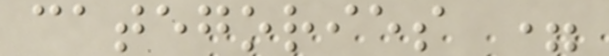categories =
